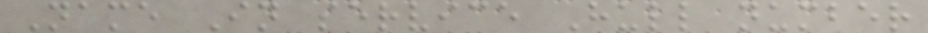Name In service Hull number
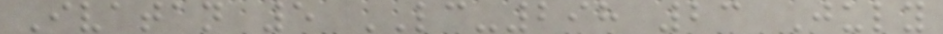Ivatan 5 LC-298 23 July
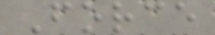Force
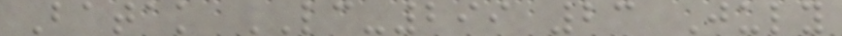Batak LC-299 23 July
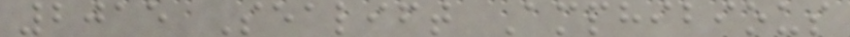2015 Sealift Amphibious
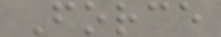Force
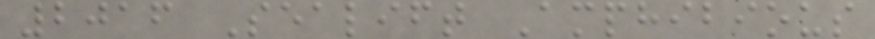2016 Sealift Amphibious
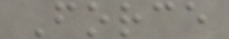Force
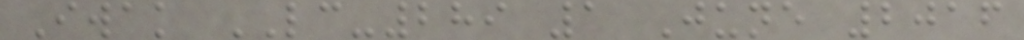Iwak LC-289 1 June 2016
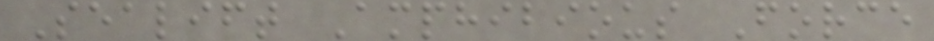Sealift Amphibious Force
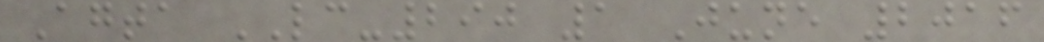Agta LC-290 1 June 2016
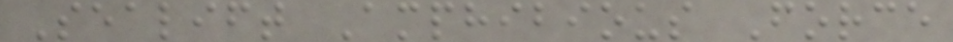Sealift Amphibious Force
